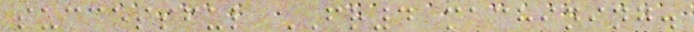successful FR4 machining.
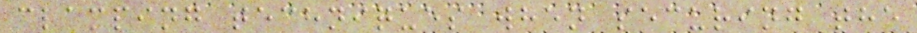clamping techniques when securing the
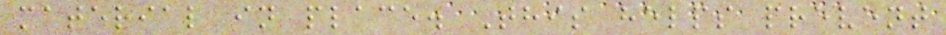material in place. This helps prevent
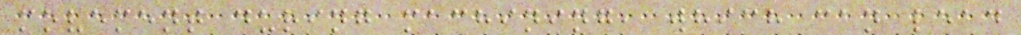movement during machining, which can lead
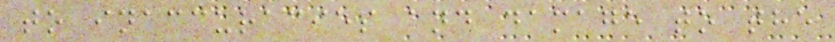to inaccuracies and damage to the
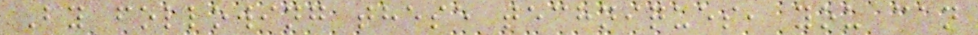By following these techniques, you can
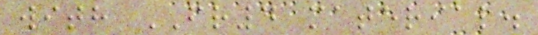with FR4 material.
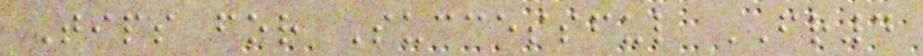Tips for Successful FR4
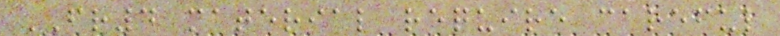FR4 material require careful
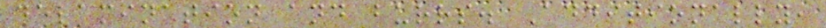delamination and burrs. Additionally,
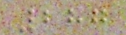287
